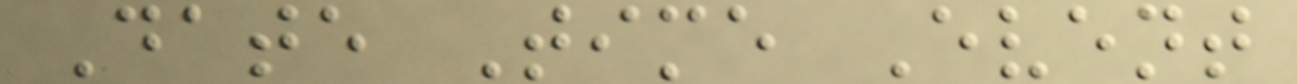Date Time Event
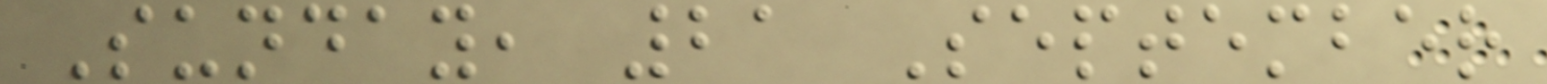Sunday, 21 September
